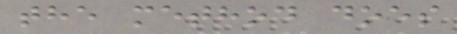the method does
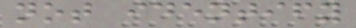not identify
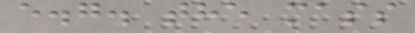e.g. the mass
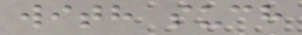with such
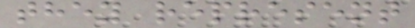they represent
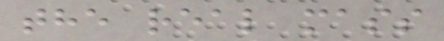the real mass
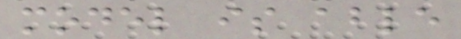model is able
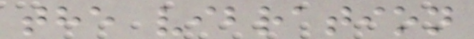the vibration
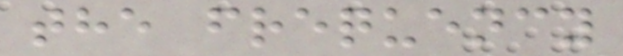the frequency
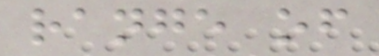range of
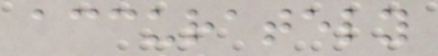accurately
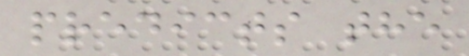predicts the
